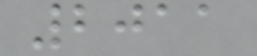2011
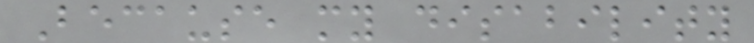Because my disability
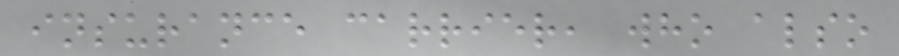insurance carrier, who also
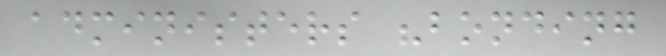administers "bonding
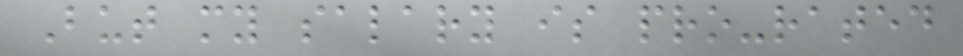But my salary is pro-rated
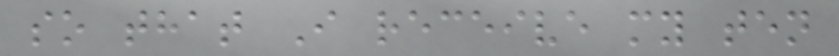so that I receive my ten
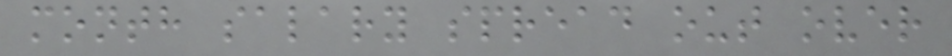month salary spread out over
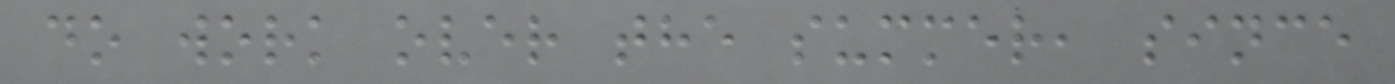do work over the summer, since
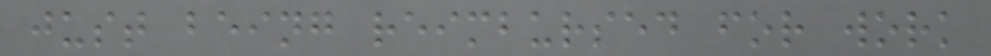just being reimbursed for work
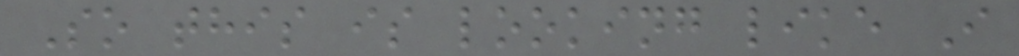So this is looking like I
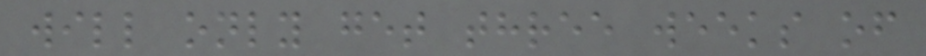will only get three weeks of
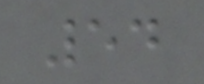54
